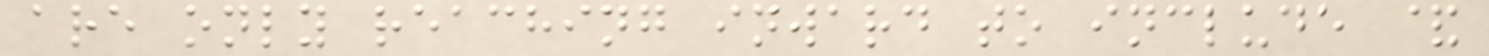are only reaching inward to include &
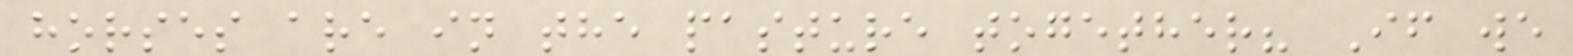horses are in the pasture together? If we
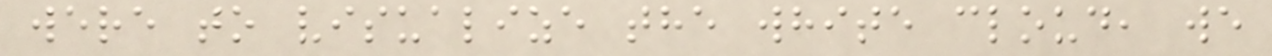were to visualize the white cloud, we
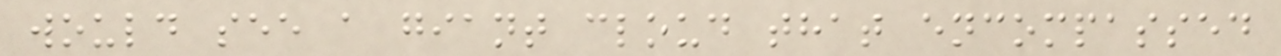would see a giant cloud that encompassed
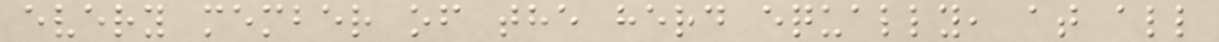every member of the herd equally, at all
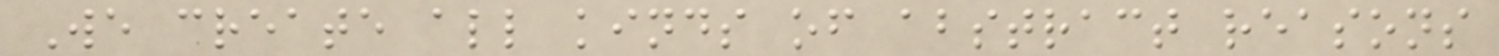We create all kinds of abstract reasons
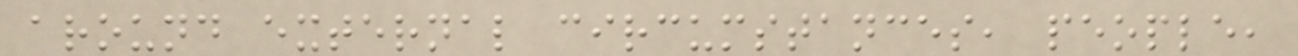around external circumstances, people,
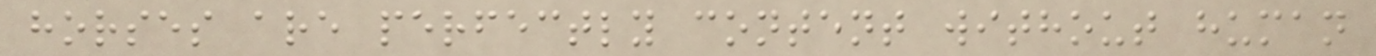horses are perfectly content without human
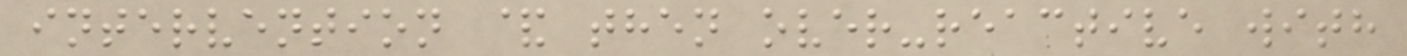intervention & then over-reactive with
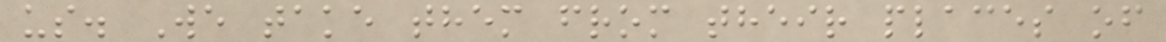us. We take them from their places of
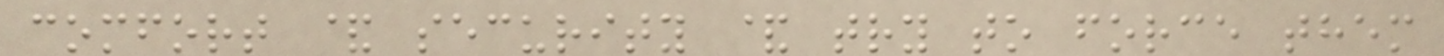comfort & security & try to force them
